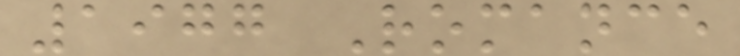1977 Romance
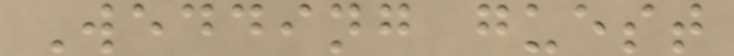Wedding guest
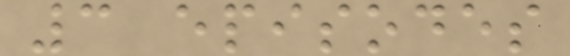3 episodes
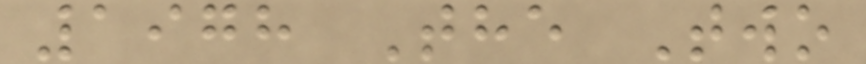1978 The Two
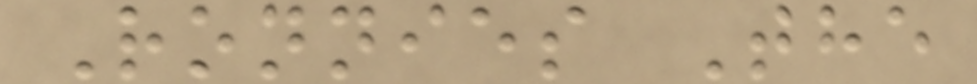Ronnies The
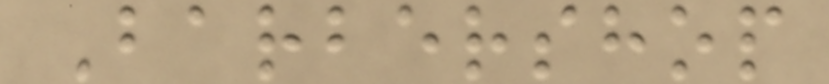Barbershop
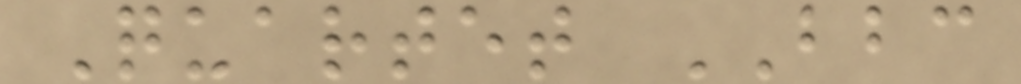Quartet BBC
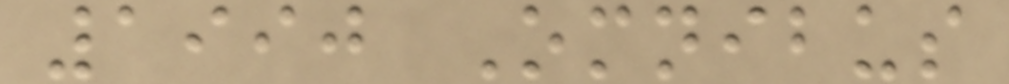1990 Omnibus
